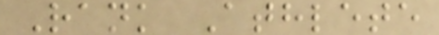Rank Athlete
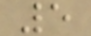5
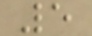5
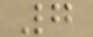7
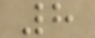8
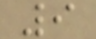9
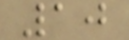10
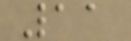11
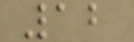12
